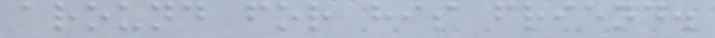around for his friend.
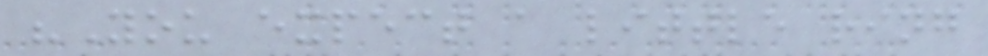"You expect a little ring
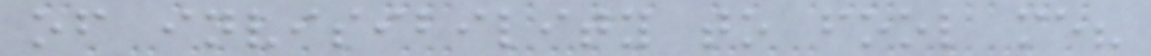of invisibility to fool me?
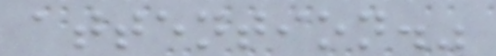attention."
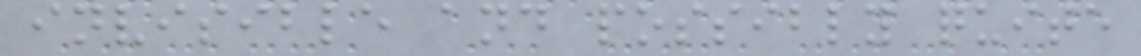invisible and possibly quite
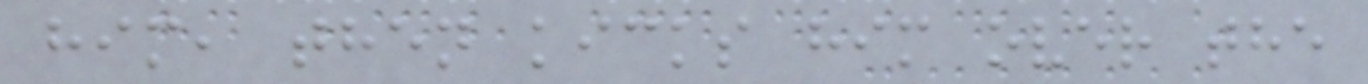him, then kicks him over the
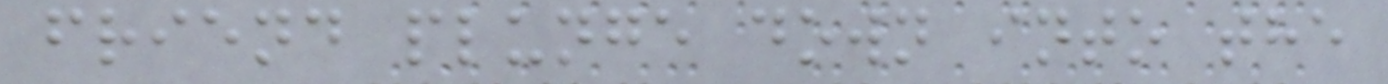friend plunge down into the
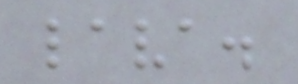lava.
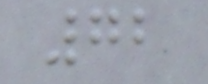72
